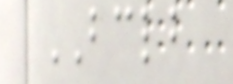BCLB
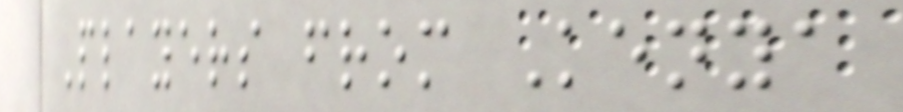Players from Kenya
